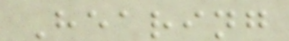Hearing
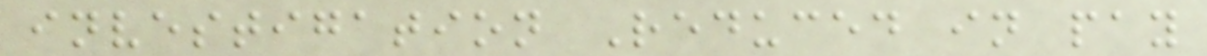investigation Reduced in pay
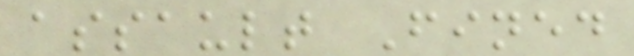assault Fined
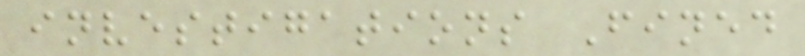investigations Fined
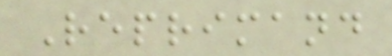Reprimand
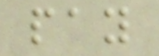pay
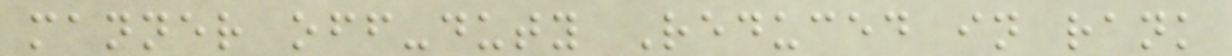manner off-duty Reduced in rank
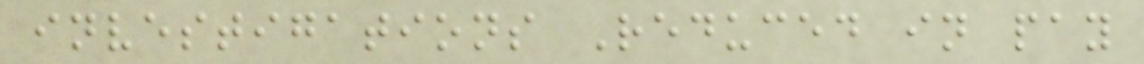investigations Reduced in pay
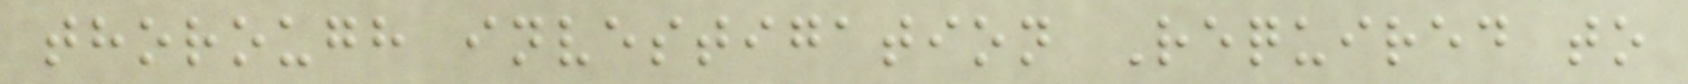thorough investigation Required to
